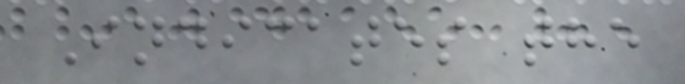Indicates the
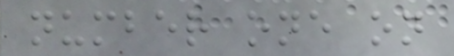number one on
